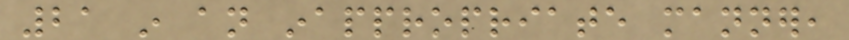21 in an inappropriate manner,
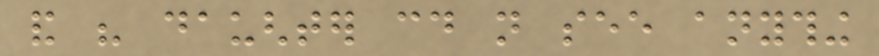and his daughter could not see anything
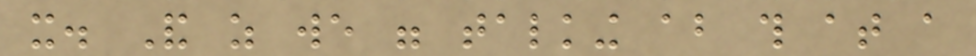it. And as we were talking about this at a
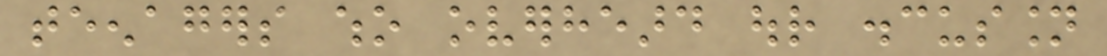teenagers who overheard our discussion
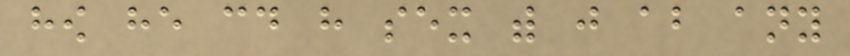how he could have sex with just about any
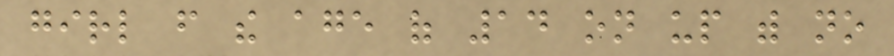girl from the age of 14 on up with no
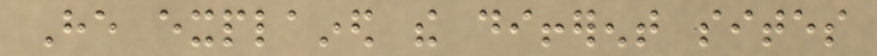He explained the different sites
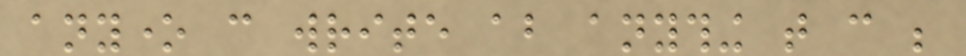anyone can write about anything that can be
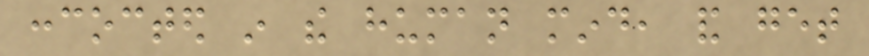concocted in the human mind, and get
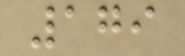179
